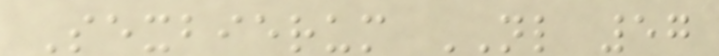Sexbierum NL 57
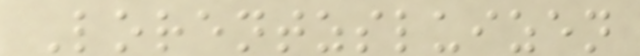Lorentzsluizen
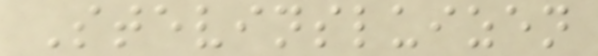Stevinsluizen
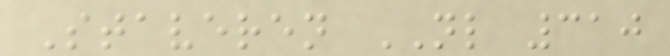Staveren NL 310
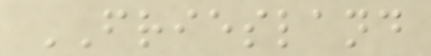FRIESLAND
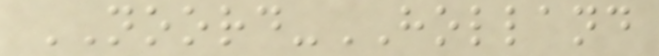NOORD-HOLLAND
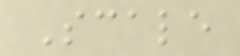Scale
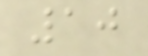10
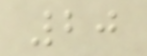20
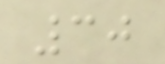30
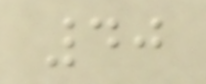40
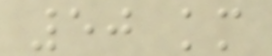50 km
